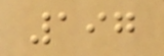197
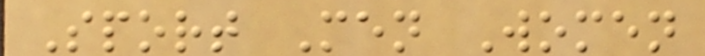Sport Men Women
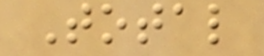Total
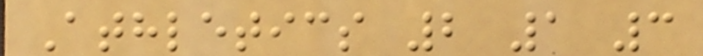Athletics 2 1 3
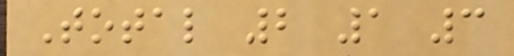Total 2 1 3
